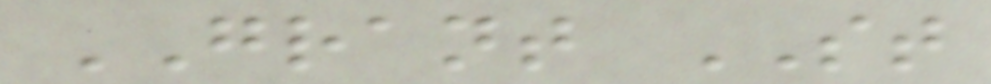GRANT ST
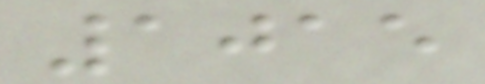1015
